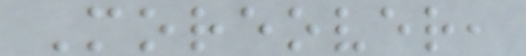Moreover,
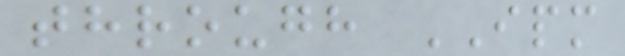through IPM
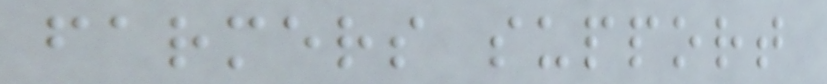farmers support
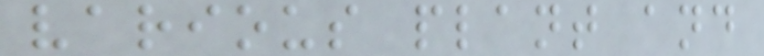various plant and
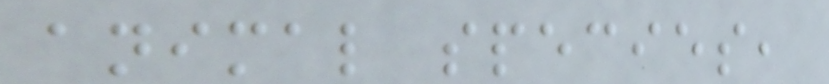animal species,
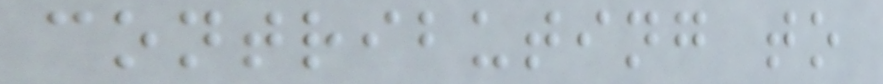contributing to
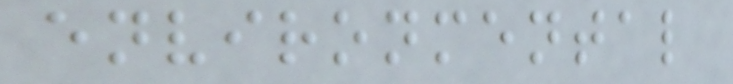environmental
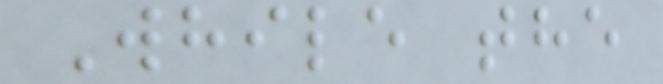While the
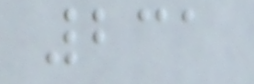231
